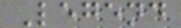Legend
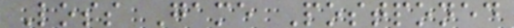Loss Game Postponed
